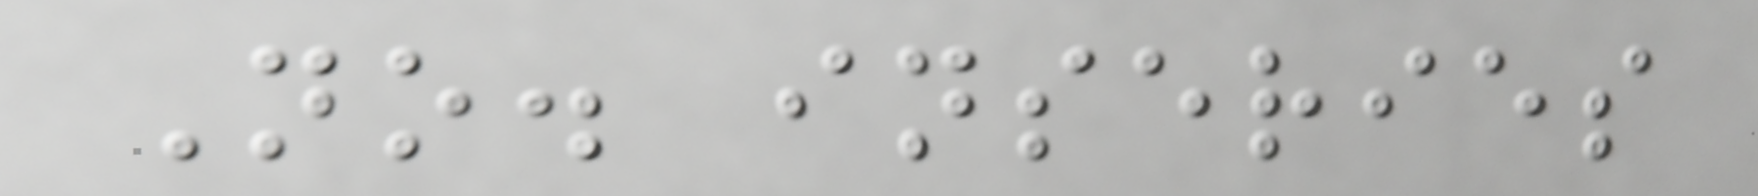No. inseries
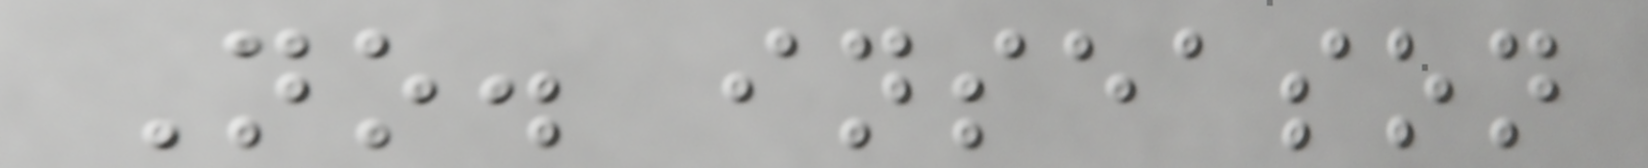No. inseason
